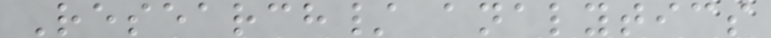Research/ analytics
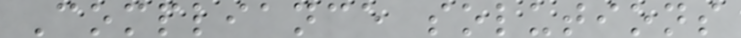Compliance solutions
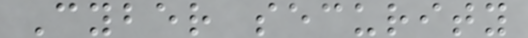Cyber security
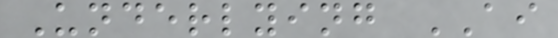Underlying AI
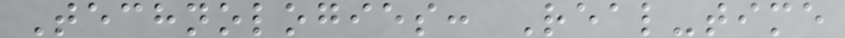Technologies: Real-time
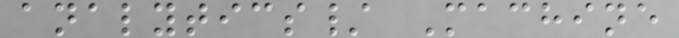analytics/ Machine
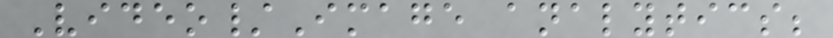Video/Image analytics;
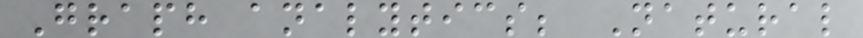Graph analytics; Natural
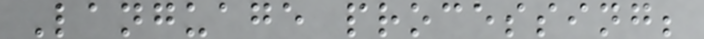Language processing;
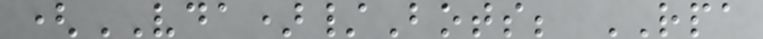(VDA)/Bots; RPA
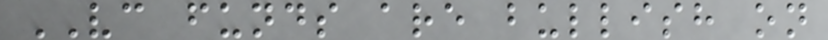VC funds are bullish on
